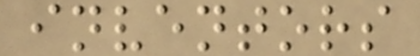inventors
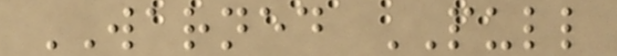WARNED PULL
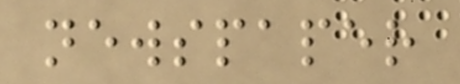newspaper
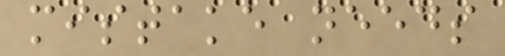mistake needs
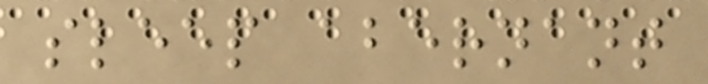sleep abernant
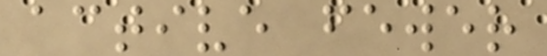active fewer
